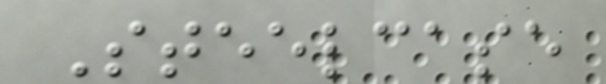Steelcase
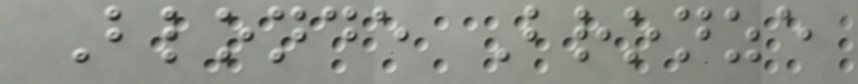Blonde Bronze
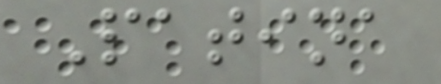Patina
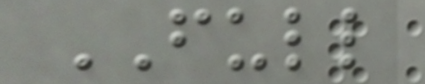FULL
